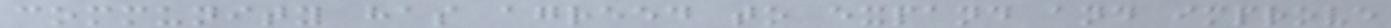community has agreed to expand and improve
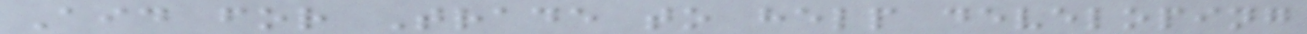Aid for Trade to help developing
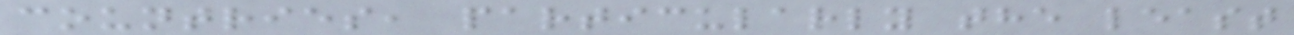countries, particularly the least
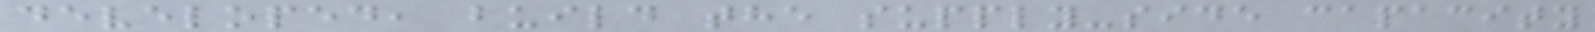developed, build the supply-side capacity
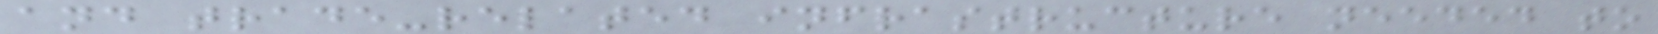and trade-related infrastructure needed to
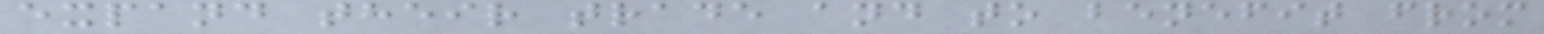expand their trade and to benefit from
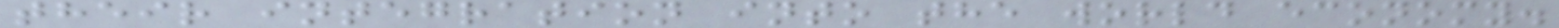their integration into the world economy.
